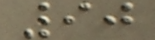90
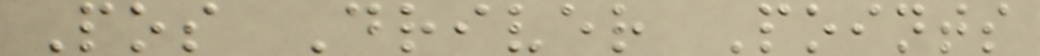Pos Driver Points
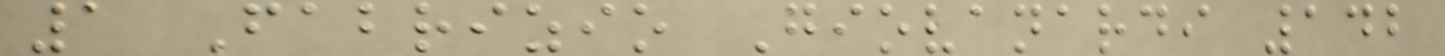1 Fabrizio Giovanardi 142
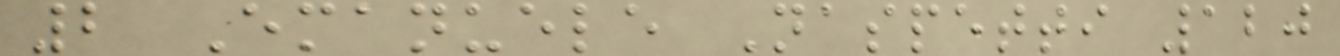2 Emanuele Naspetti 120
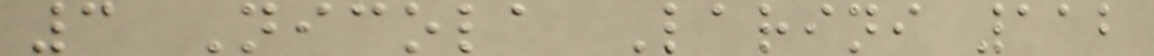3 Nicola Larini 112
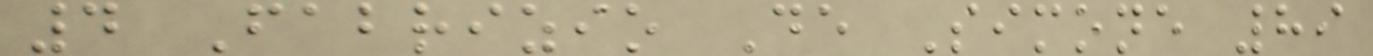4 Fabrizio De Simone 89
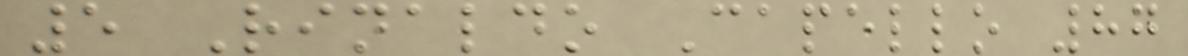5 Rinaldo Capello 87
